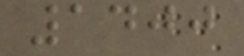1400
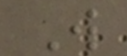W
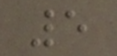5
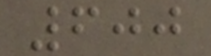600
